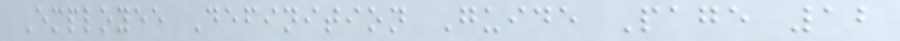Employee Definition Guide Page 12
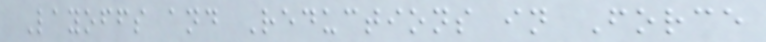Layoffs and Reductions in Force
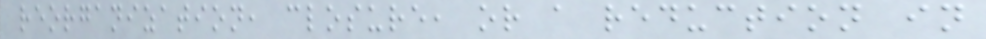reorganization, closure, or a reduction in
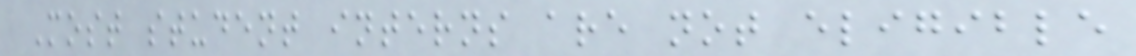Most student interns are not eligible
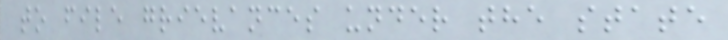to file grievances under the state
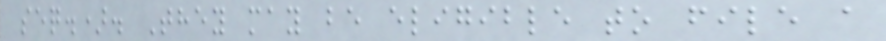seq.). They may be eligible to file a
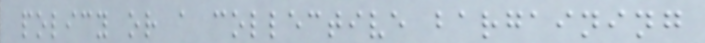policy or a collective bargaining
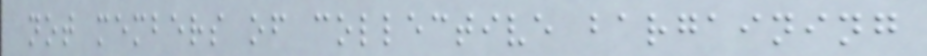not members of collective bargaining
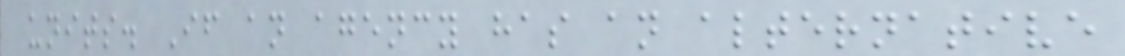units. If an agency has an alternative
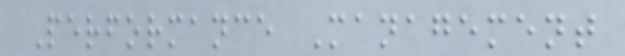Performance Management
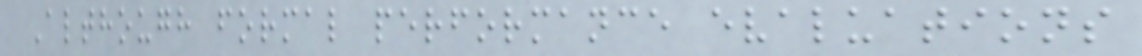Although formal performance evaluations
